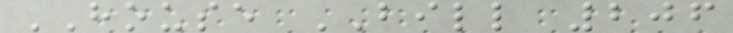HOUSE BILL 206
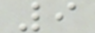9
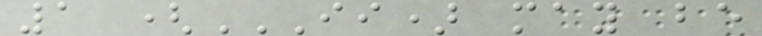1 (II) MAY BE
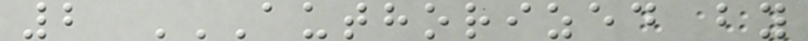2 AUTHORIZED BY
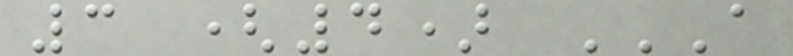3 (4) A
